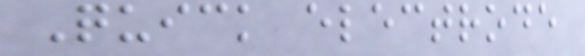Quick electrode
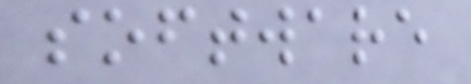software
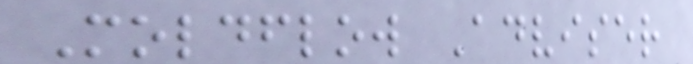Moldflow Adviser
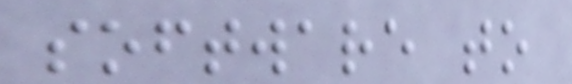software to
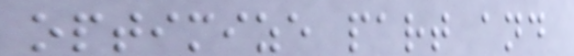optimize part and
